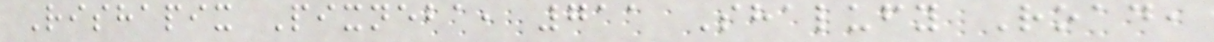Rishapix Pixneba, 711 Shalufy Road,
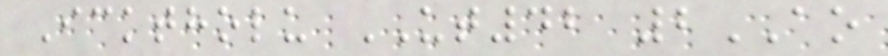Icktholu UT42 2AO
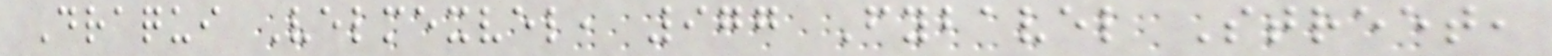Draqui Velmexvel, 977 Fybavel Street,
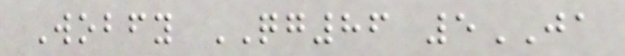Wobfy QG86 5JA
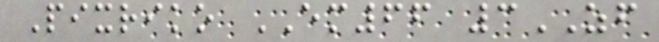Pixriko EM66 3ZF
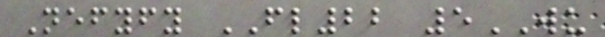Nefyfy FL22 5WU
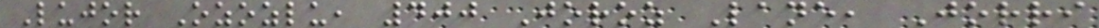Lujor Ozozlu, 400 Joroz Lane, Jorri
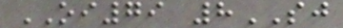OI79 8SJ
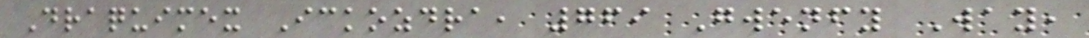Draquimex Ickozdra, 769 Gwenfy Way,
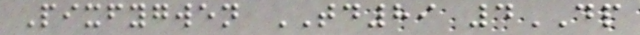Pixfygwen TD89 4DP
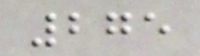275
